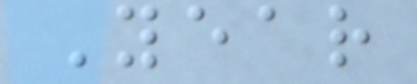Year
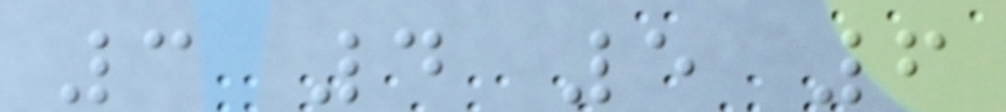3 4 5 6
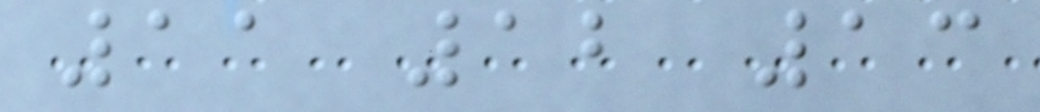11 12 13
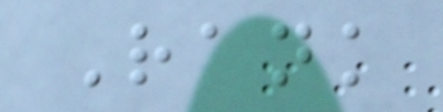Rank
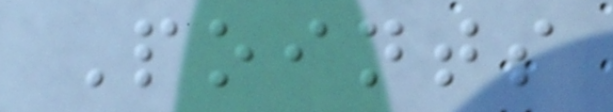Points
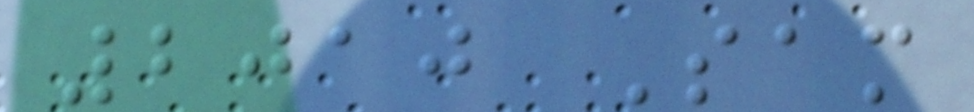2010 Sam
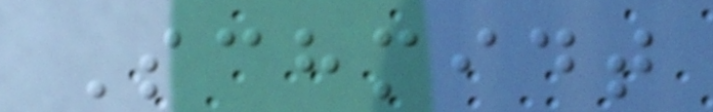Schmidt
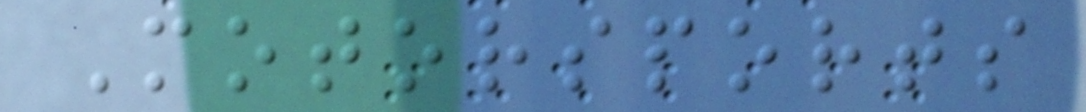Motorsports
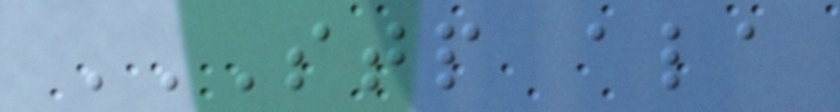STP ALA
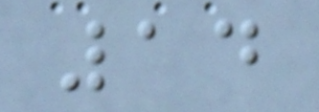14
